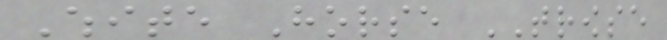White Horse TROWSE
